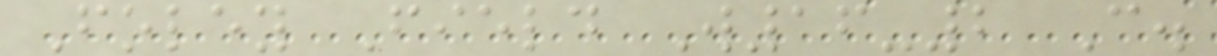Foley Field W16-2 C.
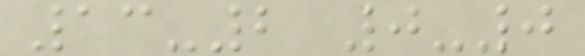13-2 0-0
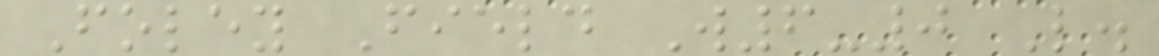Foley Field W6-0 L.
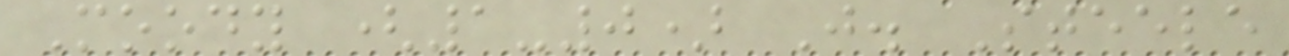Moody (1-0) J. Steele
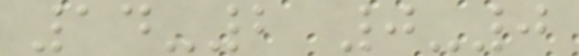14-2 0-0
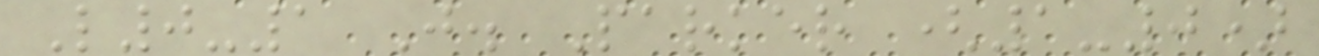L0-1 J. Parker (1-0)
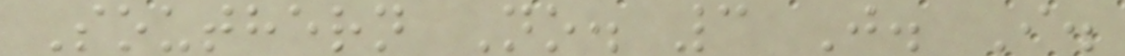Southern No. 3 J. I.
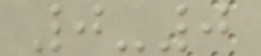0-0
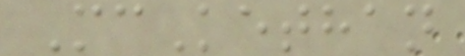McKethan
